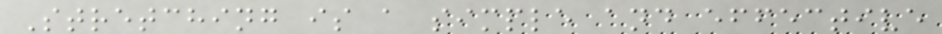Stretching is a simple and effective
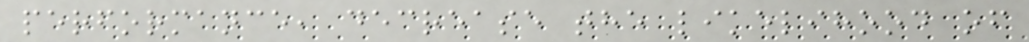performance, decrease the likelihood of
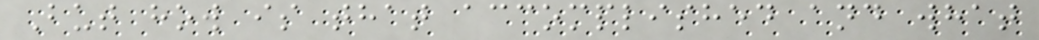But how is that accomplished and what
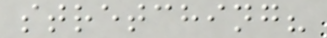stretching?
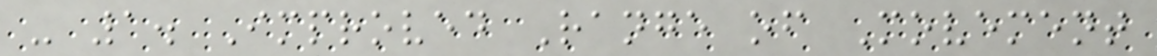- 1. Improved Range of Movement
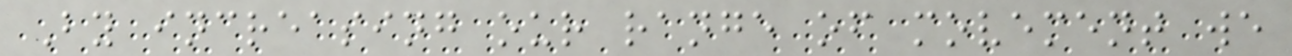By increasing our range of movement we
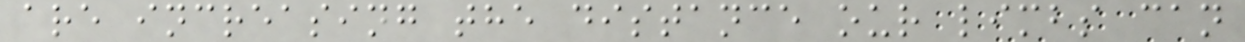are increasing the distance our limbs can
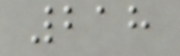218
